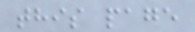this page
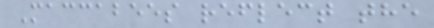Maccabees reflect the
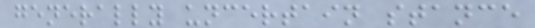generally uncertain stance
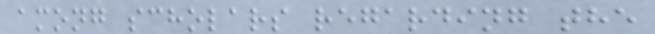among scholars regarding the
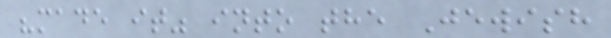"made it" into the Jewish
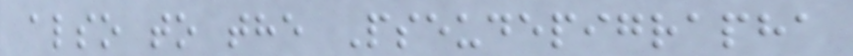also to the Pseudepigrapha
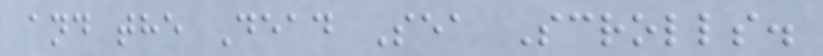and the Dead Sea Scrolls.
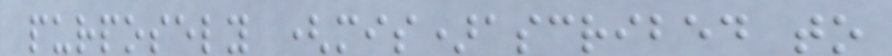purposely (mis)ascribed to
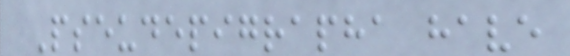Pseudepigrapha have
